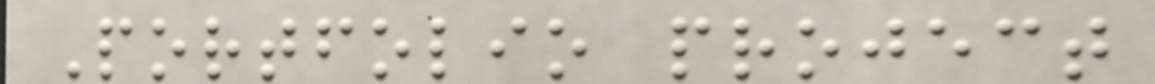Portfolio project
